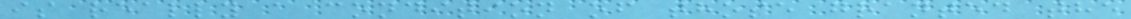is really a condition of those granted the
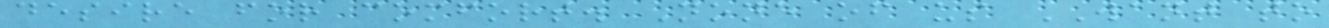desire for comfort. None of us WANT to
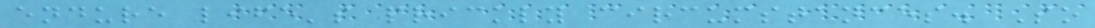endure life's prickly circumstances. So
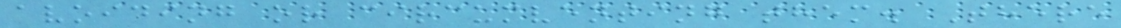avoiding or circumventing them. There
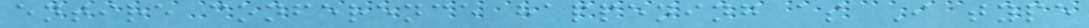entire conference happening as I type
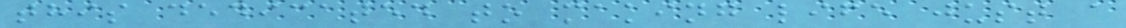this dedicated to making life just a
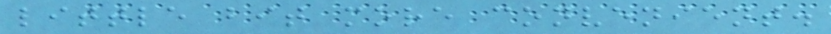little bit more convenient.
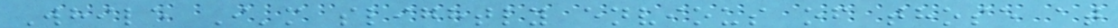While I'm slightly envious of those at
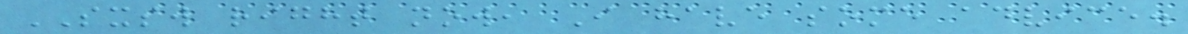SXSW right now, I have some advice.
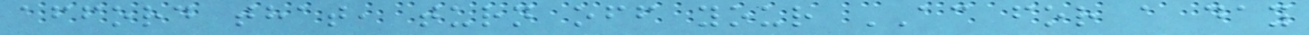afford that, turn off your AC for a day
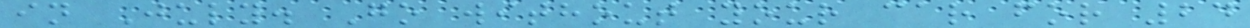in July. Go without your car for 24
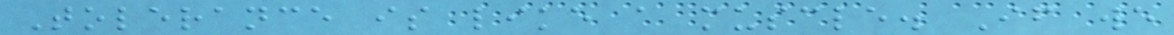Tolerance is like a muscle. If we
